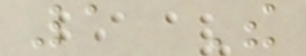1 The
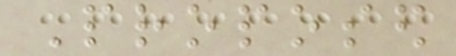Proposed
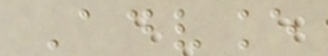Advance
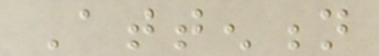Attention
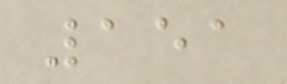151
